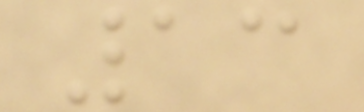13
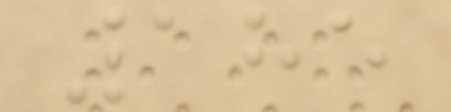185
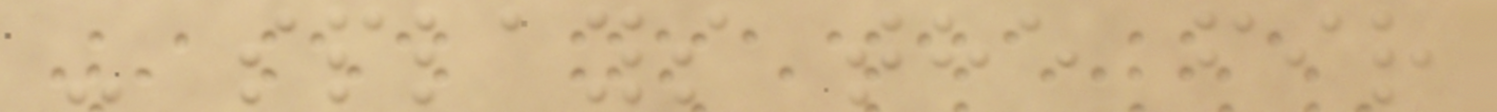- splays the fir
